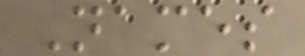Names
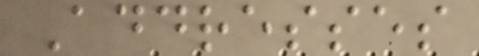Addresses
